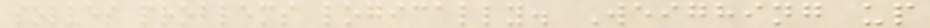solves problems logically. Weighing up
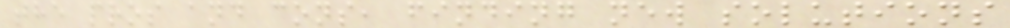the pros and cons, finding new solutions
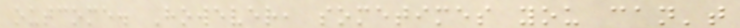outcome. However, sometimes you can't
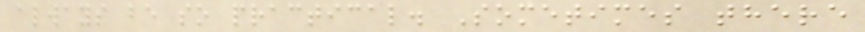always be so practical. Sometimes there
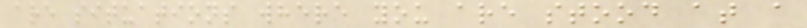are situations where you are stood at a
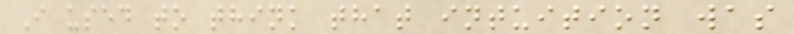I used to think that intuition was
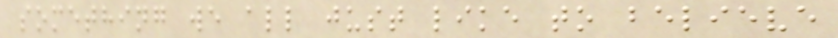something we all just like to believe
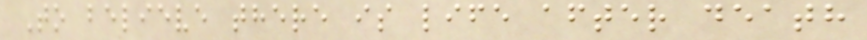To believe there is life after death
